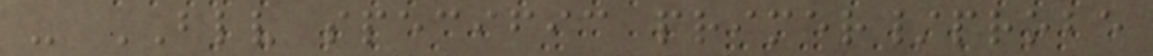- BLV specific primer/probe
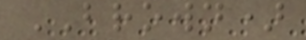BROWN)
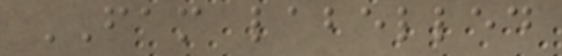FAM labelled
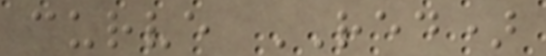curve RED)
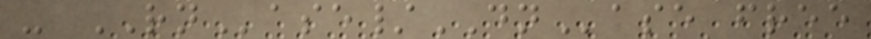- RNase/DNase free
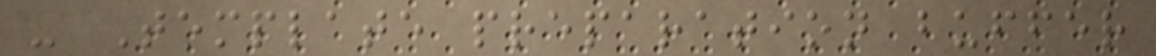- Template preparation buffer
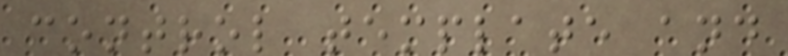control template and
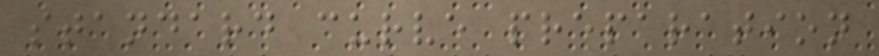standard curve preparation
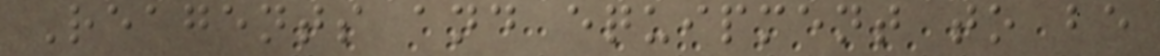Reagents and equipment to be
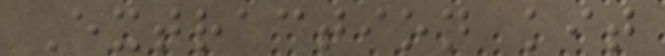Extraction kit
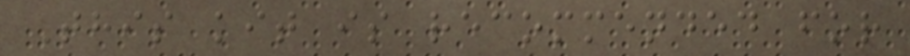This kit is recommended for
